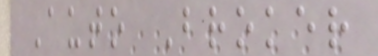Auto Broker
